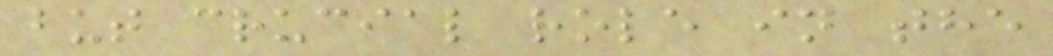but crucial role in the
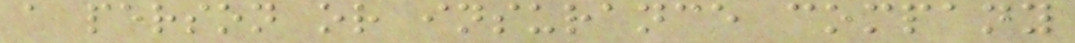a person or insurance company
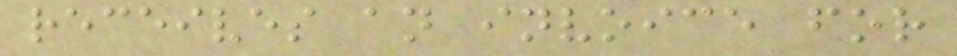receives an invoice for
